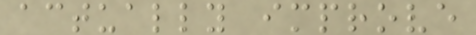actually improve
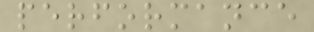performance
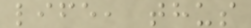life, thus
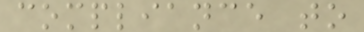compliance to
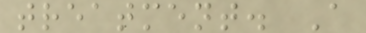treatment. A
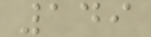149
